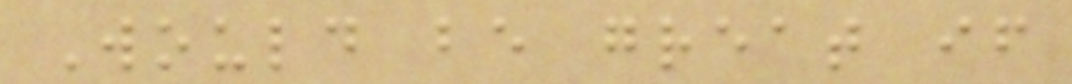Would be great if
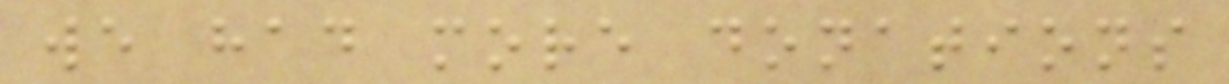we had more donations
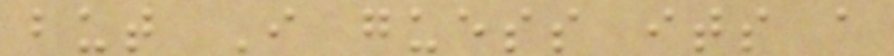but I guess its a
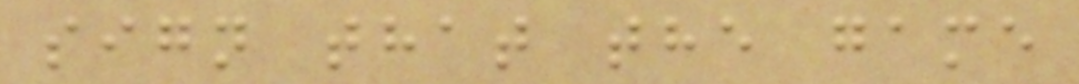sign that the game
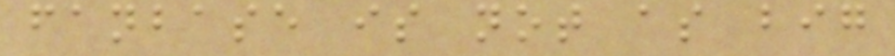fanbase is not as big
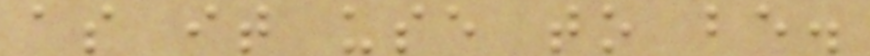as it use to be.
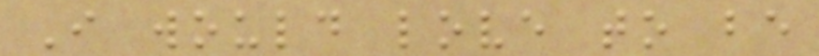I would love to be
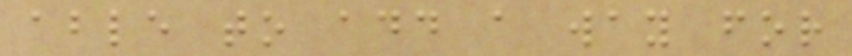able to add a way for
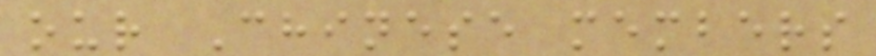our Chinese members
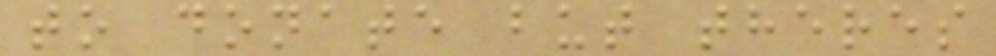to donate but theres
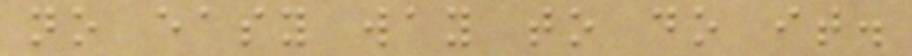no easy way to do it.
